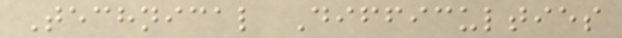Technical Difficulties
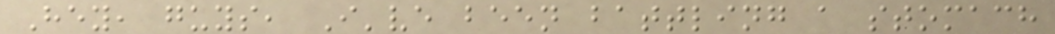Hey, guys, I've been battling a stomach
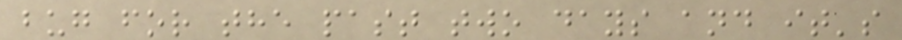bug for the past two days and it's
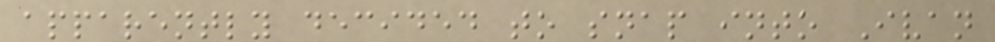apparently decided to snap into Ivan
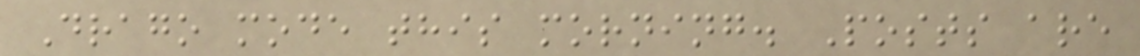Drago mode this morning. Posts are
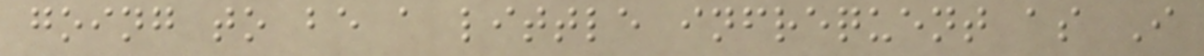going to be a little infrequent as I
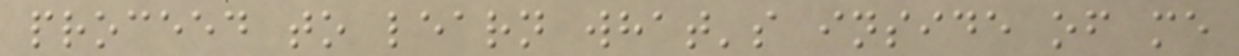proceed to learn what's inside of me
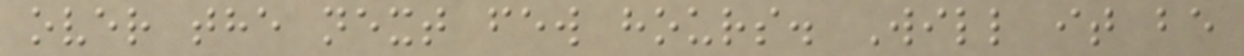over the next few hours. Will it be
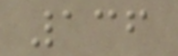136
